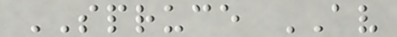SPRUCE AV
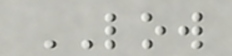LOW
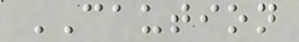CAUTION
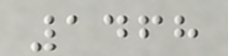1468
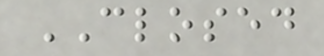CLOSED
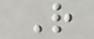R
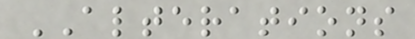ALTERATIONS
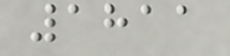1811
